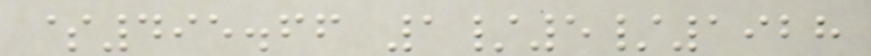$495.66 1/5/1928
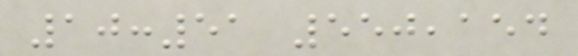10:51 550,154
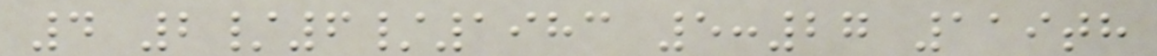4 2/6/1983 5:27 119th
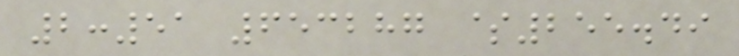2:51 653287 $255.49
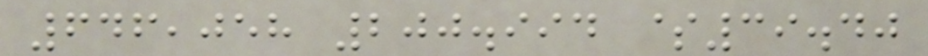646,058 200.994 $39.40
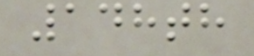148th
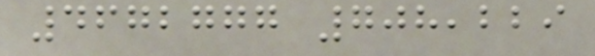4672777 708,229
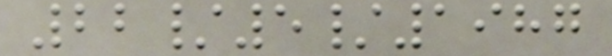22/5/1987
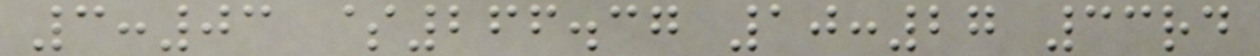3:03 $266.37 10:27 33rd
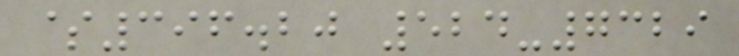$396.20 524-7329
